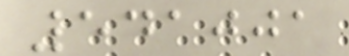541001
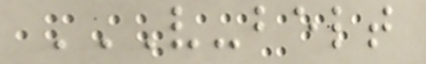V-BELT
